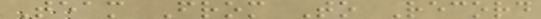Team From To Record
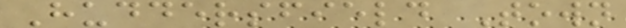Huddersfield Town
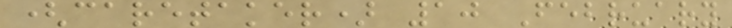(caretaker) 10 February
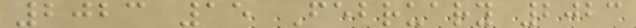2023 15 February 2023
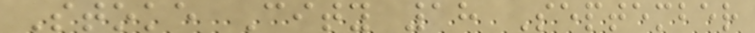Stoke City 18 September
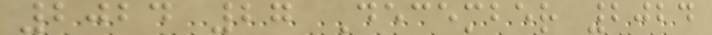2024 27 December 2024
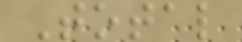Total
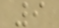9
